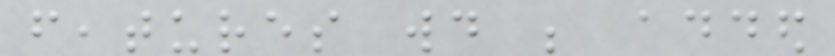features would be added
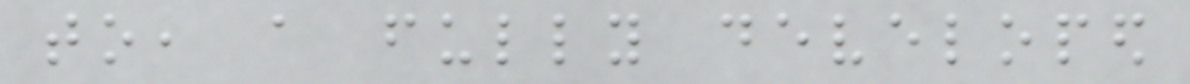to, a fully developed
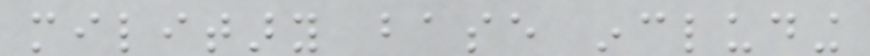military base including
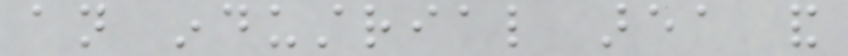an industrial area and
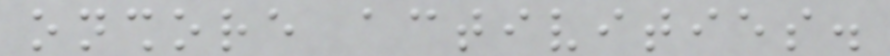onshore activities.
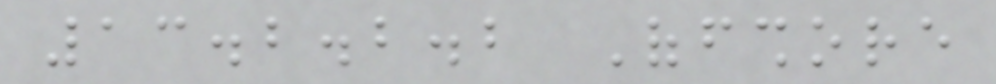13.2.2.2 Offshore
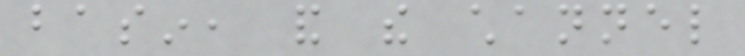basin, and the channel
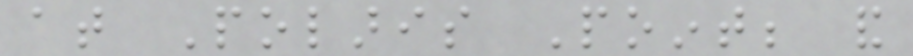at Polaris Point; and
